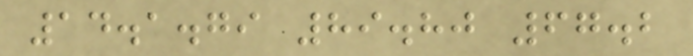14.1.79 89.80 67.2
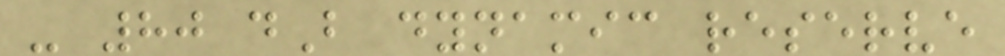- 80 dB dynamic reserve
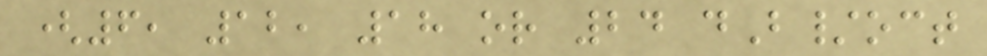(6, 12, 18 or 24 dB/oct
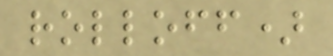rolloff)
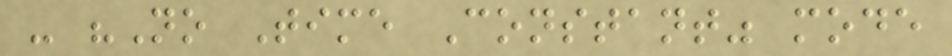- "No Time Constant" mode
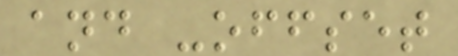and -offset
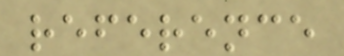reference
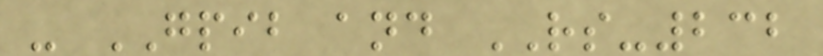- GPIB and RS-232
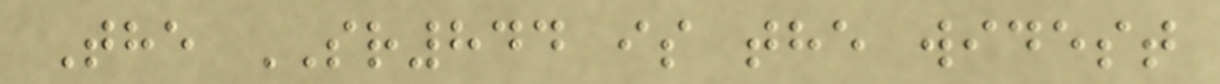The SR844 is the widest
